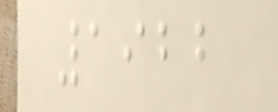1922
